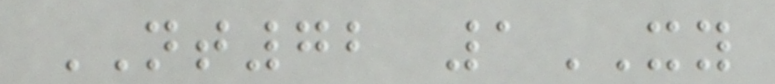NT72 1XY
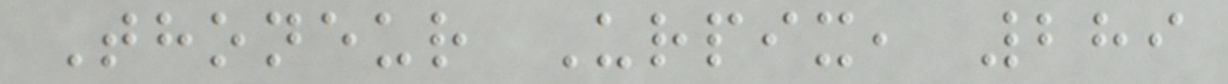Thoneur Urpix, 289
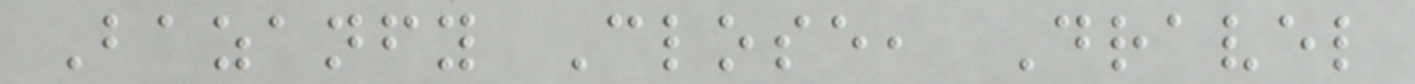Bazanfy Close, Dravel
